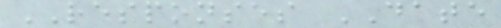RESPONSES DATE
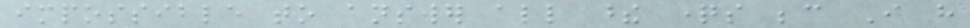impossible to answer all these questions because I have
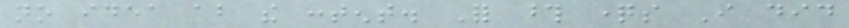no idea about the content. For those questions I did
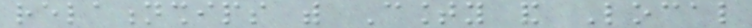relationships with County and Local
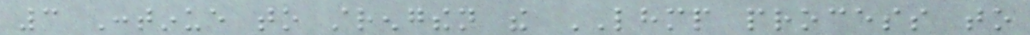3 Continue to strengthen the LHMP process to
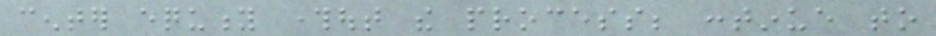center equity throughout the process; continue to
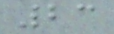23
